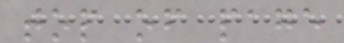top of page
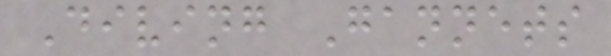Diving Gannets
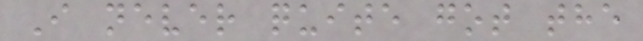I never quite got the
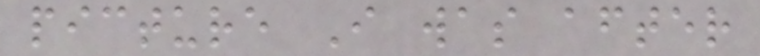picture I was after
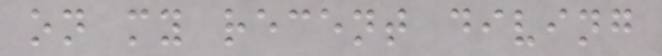on my recent diving
